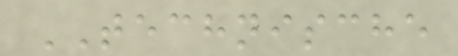TECHNISCHE
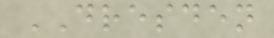DRESDEN
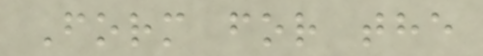Form for the
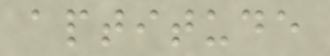aptitude
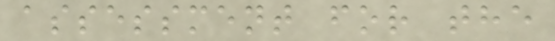assessment for the
